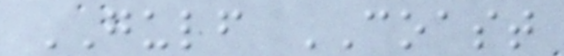GULF COAST
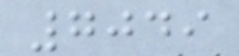7049
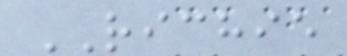RICHIE
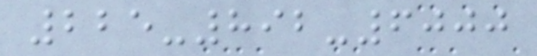225-892-6000
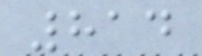814
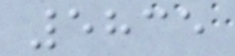5835
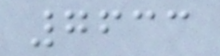7633
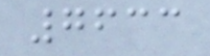7633
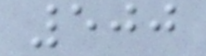500
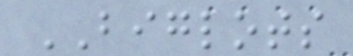BIGLOTS
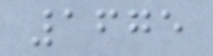1675
